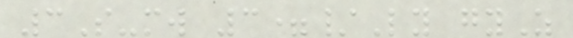3S-mw 3=/Ly gyZ
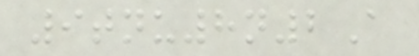9tnu8n2A
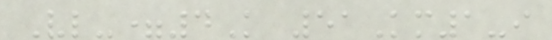Vl-=4K 51Km1-i
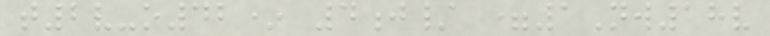t2v-o42* 4j/ =1Nw18v
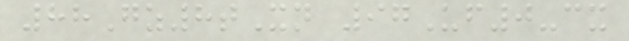88Gz8tXn 97Uf0-cx
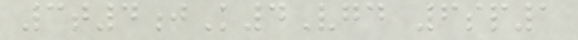3t4jK4Vgd 6sp1
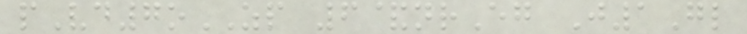pVd7oZP 6&nrEg J1Gl
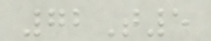72T5
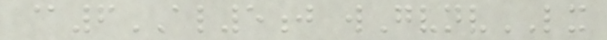@6AL5j wGvnvLX
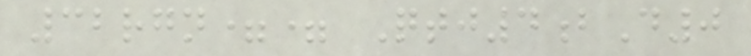32rgn== Qtj4bD0
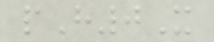pH0X
